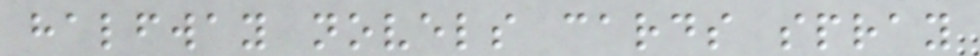halfway novels cards spray
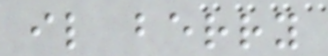il berry
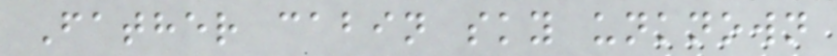Father cabin sky unknown
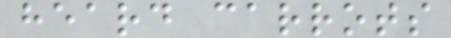heard carrots
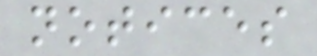notices
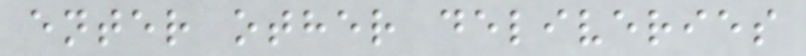enter other deliveries
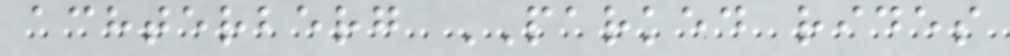achterberg PARKED rides
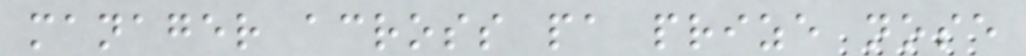manager across pa prize nose
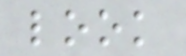look
